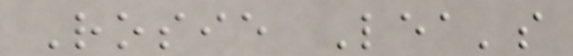Rosie Lea's
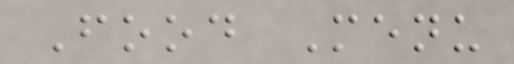Food Menu
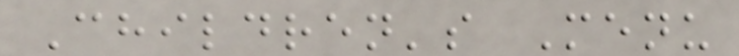Children's Menu
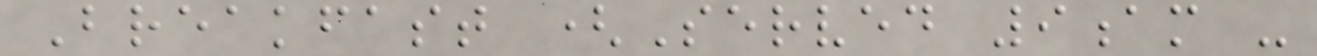Breakfast (Served 9am -
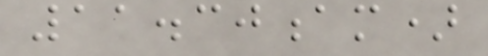11.30am)
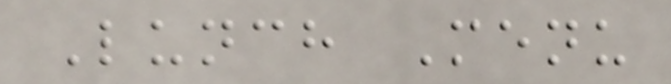Lunch Menu
